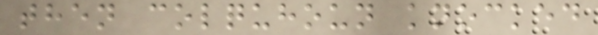then colquhoun knocked
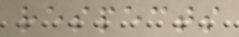respects
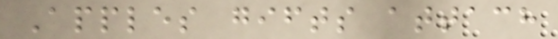Apples gifts attach
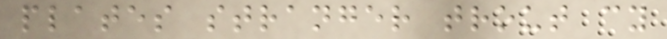plates stranger trout cy
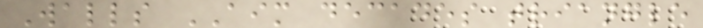Walls AIM decades triangle
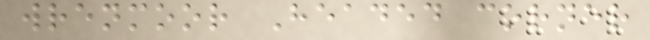wrenmoor Headed corner
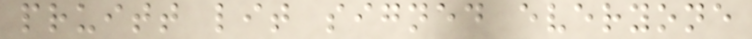pruitt lit signed everyone
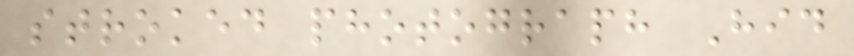stroked photograph Hid
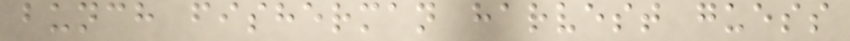bunch fisherman harvest guess
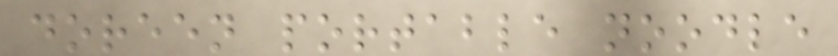doreen portable noodle
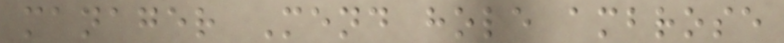manager Mend hole ambrose
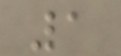1
